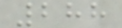288
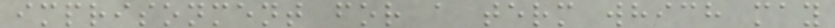imprisonment for a term which may
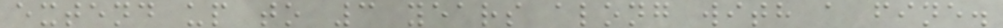extend up to 3 years along with a fine.
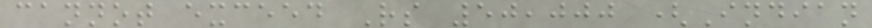cannot exceed Rs 50,000 (Indian
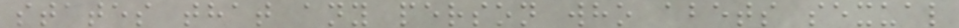states that any person who abets sexual
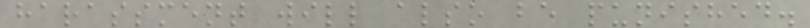harassment will also be punished.
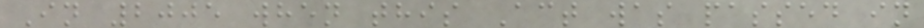In 2005 when this Act was passed in
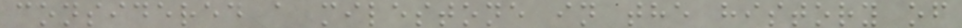considered a milestone in the history of
